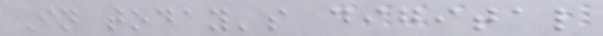In today's digital
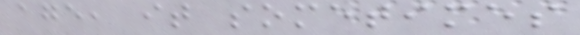age, it sometimes
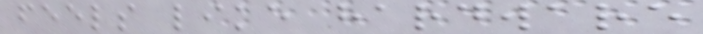feels like hardware
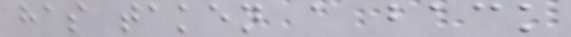has taken a back
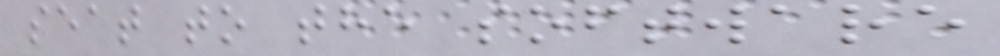seat to the software
